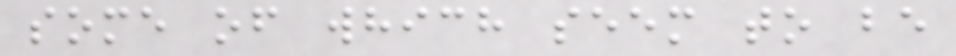some of which seem to be
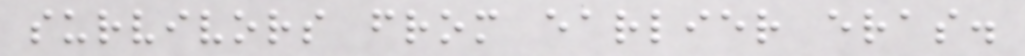survivors from earlier eras.
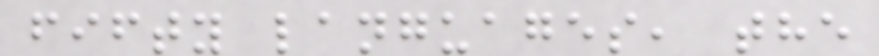fifty languages, the
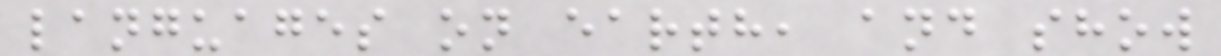languages on earth, and show
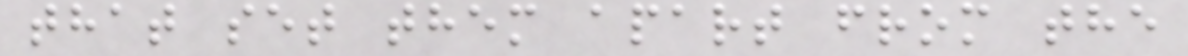that set them apart from the
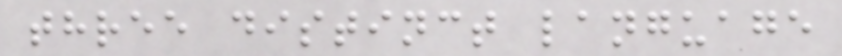three distinct language
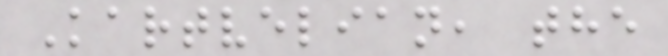Kartvelian, the
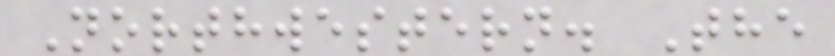Northwestern. The
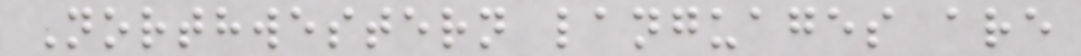Northwestern languages are
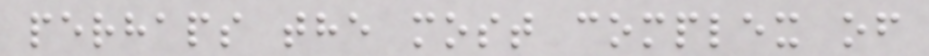perhaps the most complex of
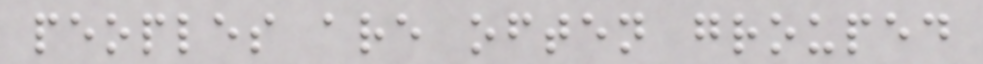peoples are often grouped
